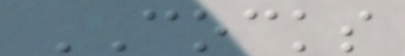COCKS
